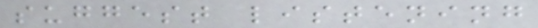suggest listening
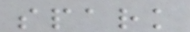spark
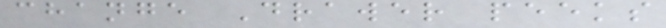change Drawer peeks
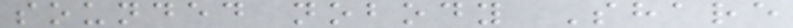sounded nobody Share
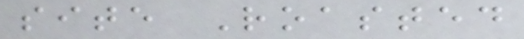site Roasted
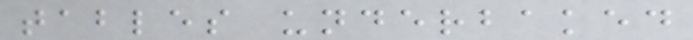tables underbaked
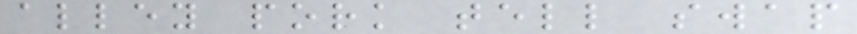alley pork tell swap
